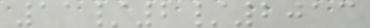11/2/2013
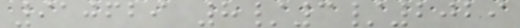910629 8/3/2029
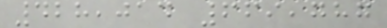428,014 669,787
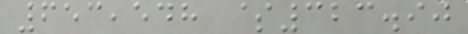653,548 $323.90
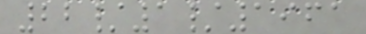22/1/1961
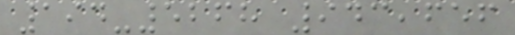194-5268 943,656
